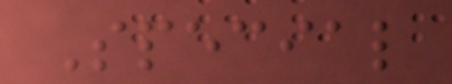Special
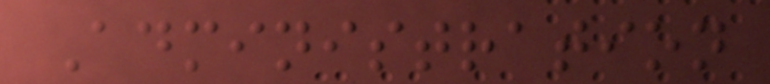Administration
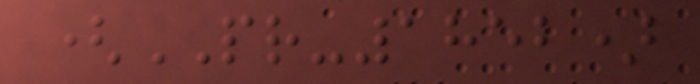(PR-1852)
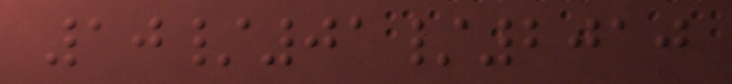10/01/2010
